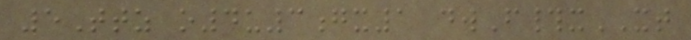5Ttz o4u3gx1 dwF#xXT
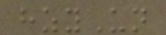hzyUn
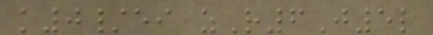k0/ei zR6J5l
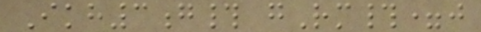Ikh3g# gRm#=j
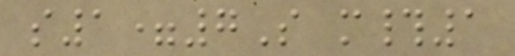s1=7S m#1
